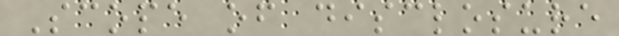Scope of disclosure
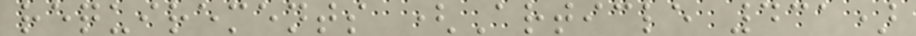requirements (Article 431)
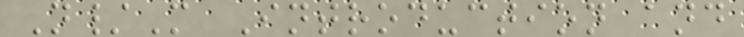N/M Introduction and
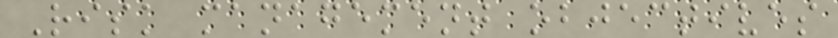Risk management objectives
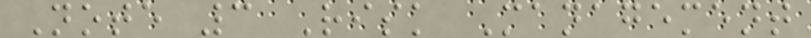Note 3 Risk Management
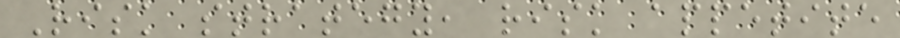Risk strategy, risk appetite
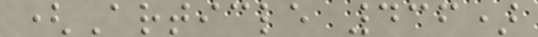(Article 436)
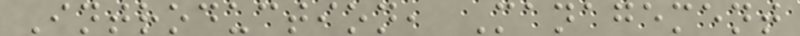Introduction, Management
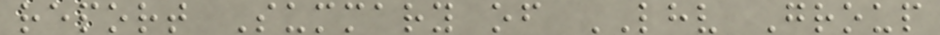report Summary of LHV Group
